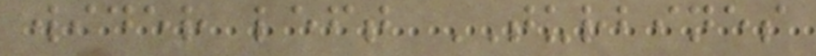wider left TURBINES
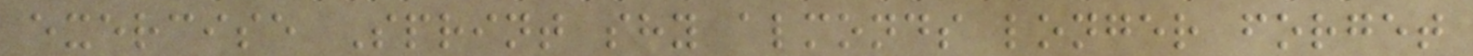exercise Sprint shy almonds longer forget
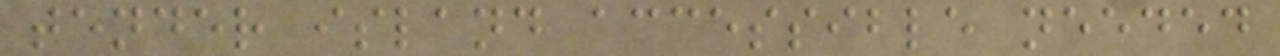tender island accessible needed
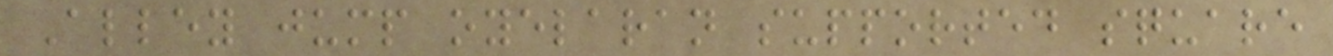Alley jump oyelaran supported square
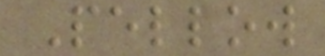Pellow
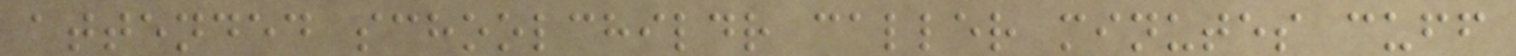attended schoolchildr caller minutes cuff
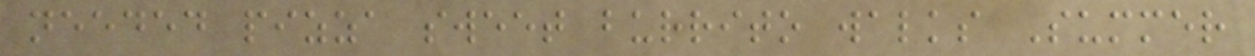needed pizza sweet burrito walks Summer
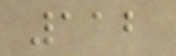112
